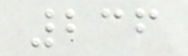236
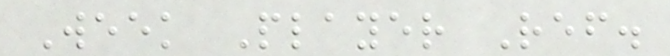Week Player Ref.
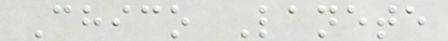Chico Lanete
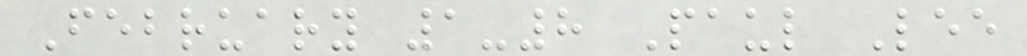February 1-8 Paul Lee
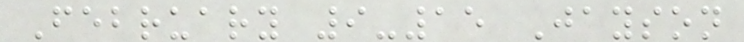February 9-15 Jayson
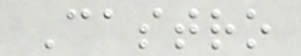Castro
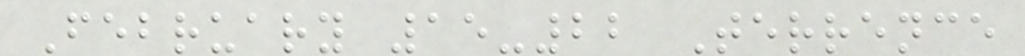February 15-22 Terrence
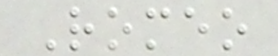Romeo
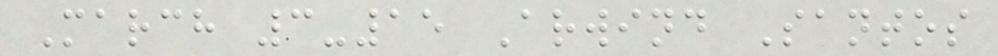March 3-15 Arwind Santos
